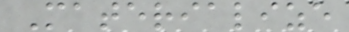Materialize
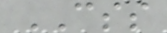CSS
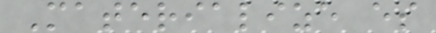Materialize es
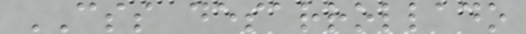CSS desarrollado
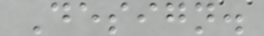Design.
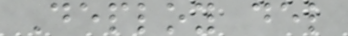Deploy del
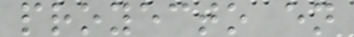proyecto en
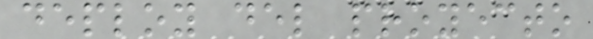deploy del proyecto
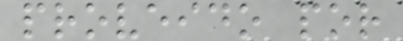proveido por
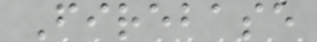Firebase
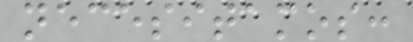necesitamos:
